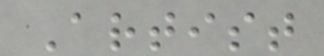Artist
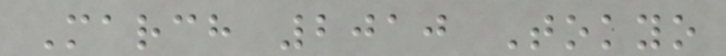March 2010 Tokyo
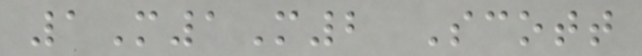1M1M2 Scott
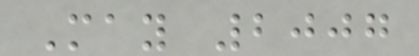May 2007
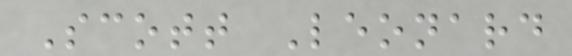Scott Leonard
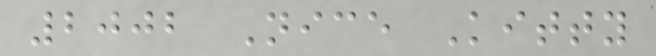2002 Nice Kitty
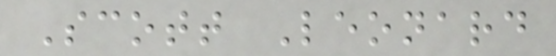Scott Leonard
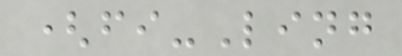(fi-Ling
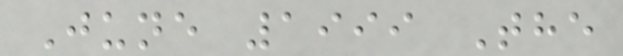June 1999 The
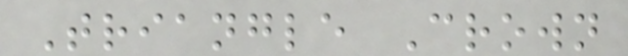Triangle Crown
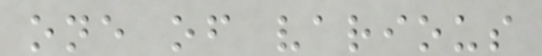one of various
